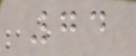74
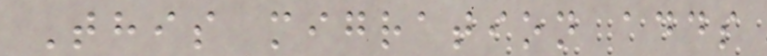This migration adds
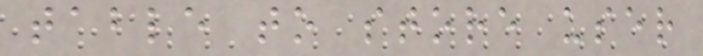table to store user
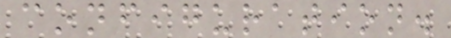configuration.
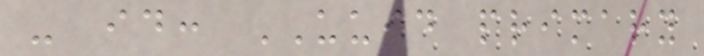- id: UUID primary
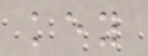key
